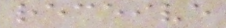receive
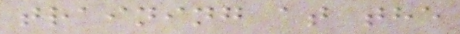training at the
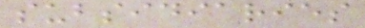subsidiaries
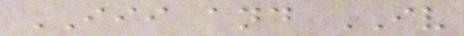III and IV
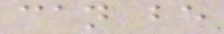can be
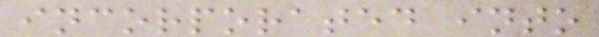incorporated into
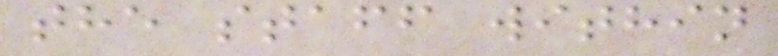the staff within
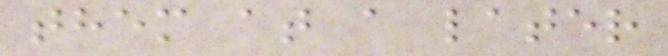them at a later
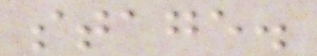stage.
